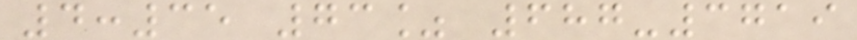4:35 73% 687-3719
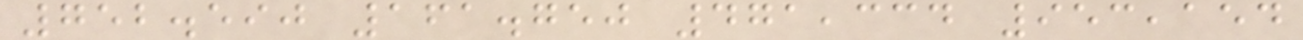752.590 161.750 471,334 953,154
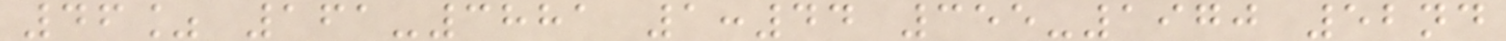46% 161-3881 1:44 355-1970 52nd
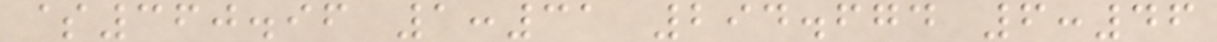$360.96 1:31 294.674 6:46
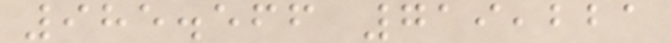985.566 719,221
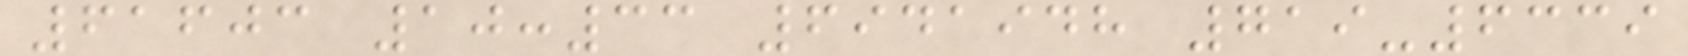61603 10:33 6941948 719-6339
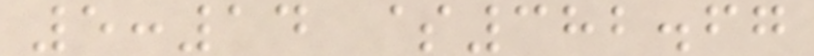5:14 $382.67
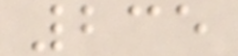235
